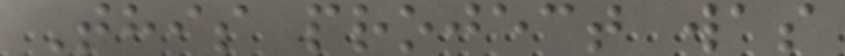This project was
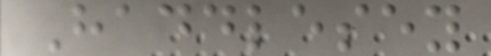Haddlesey
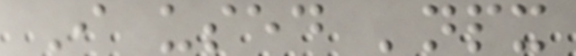I used 'npx
